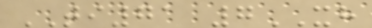TI71 7XH
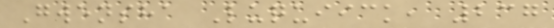Gwensha Luquiick, 237
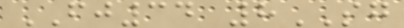FJ34 8SG
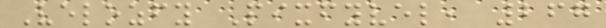Velozfy Pixfyvel, 267
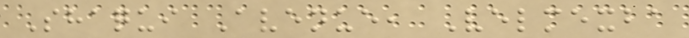Shaqui Avenue, Velmexba
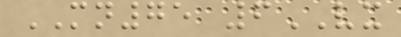MN75 6VX
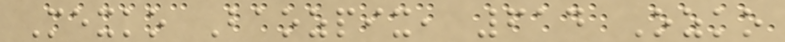Mexko Baozpix, 614 Ozko
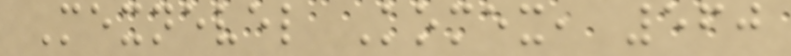Mexnevel Komex, 560
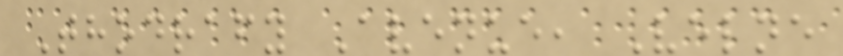Thodrafy Avenue, Velne
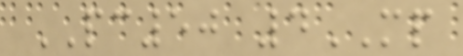PC50 4MP
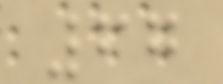67
